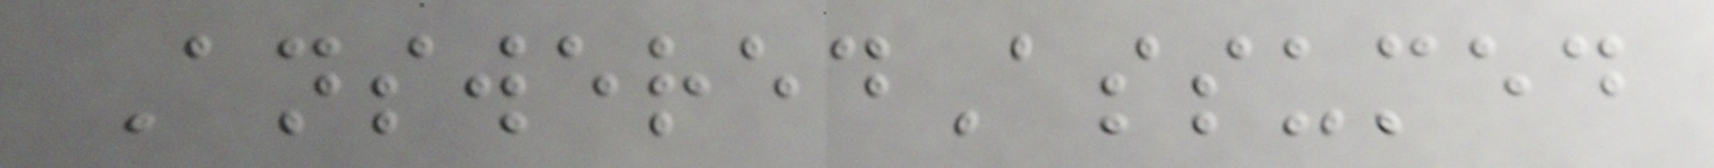AnsweredAssumed
